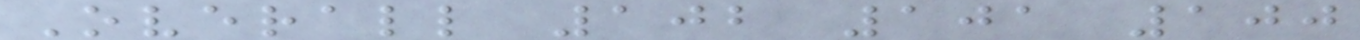Overall 102 101 100
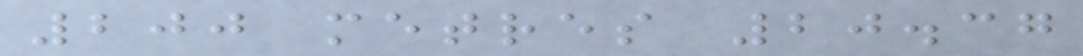200 metres 20.37
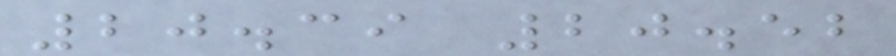20.39 20.52
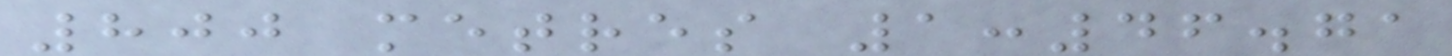800 metres 1:46.71
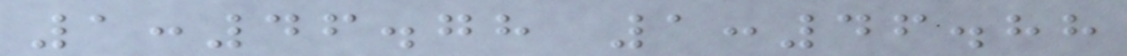1:46.78 1:46.88
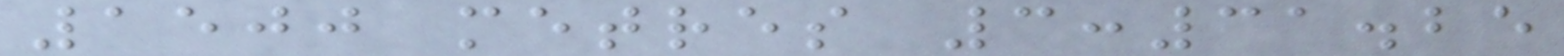1500 metres 3:31.25
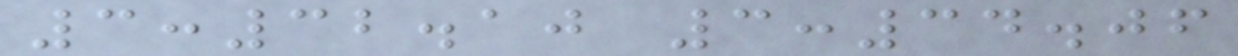3:32.10 3:34.06
